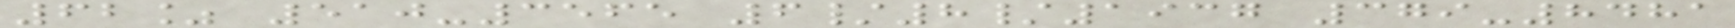62% 510-3565 6/8/1937 379-8481
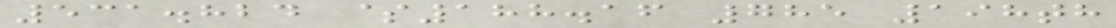531.824 $188.16 785 198th
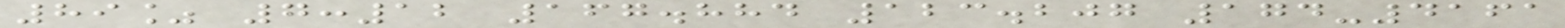89% 7:12 167.884 123.207 174-4161
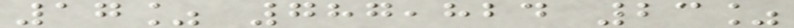17% 787,824 23%
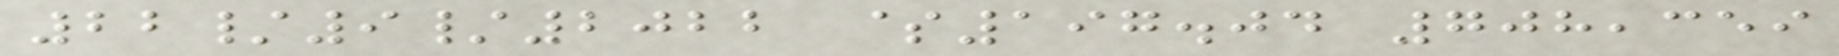22/9/2022 $197.04 708,359
